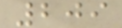209
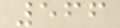566
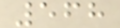568
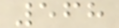568
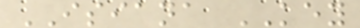ISIANA KEY
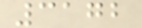3172
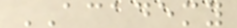ACADEMY
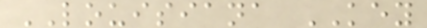LOUISIANA KEY
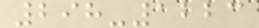298-1223
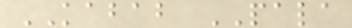KABAB PALA
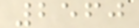2560
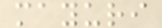mayuri
